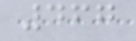467
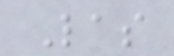Las
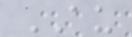AU
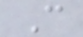C
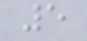5
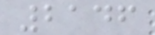2146
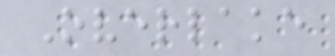Overlake
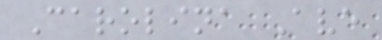Carolina Ave
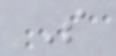S
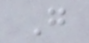G
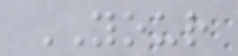YOUR
